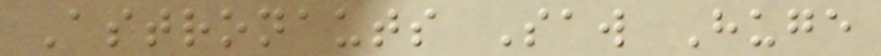Astronauts Saw Huge
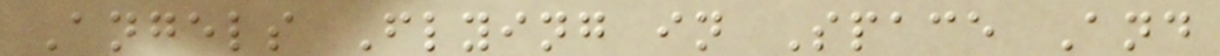Angels Flying in Space And
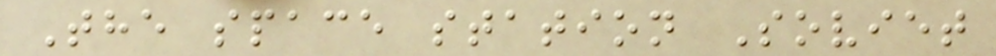The space station Soviet
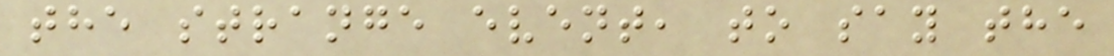the strange event, to say the
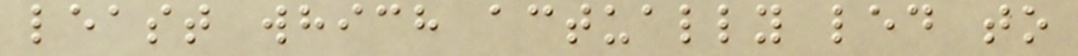least which actually led to
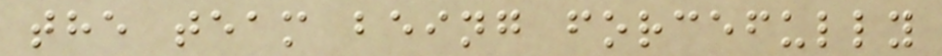the team being forcefully
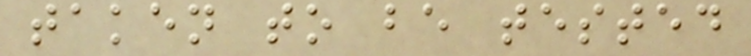taken to be tested
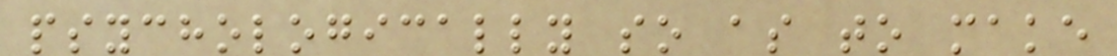psychologically so as to make
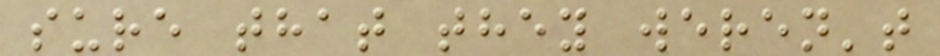sure that they weren't
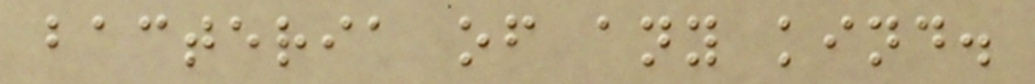bacteria of any kind.
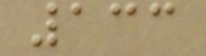133
